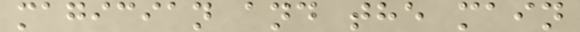magician and the main
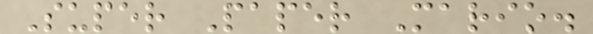Super Paper Mario.
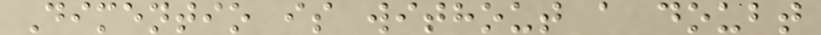Dimentio is without a doubt
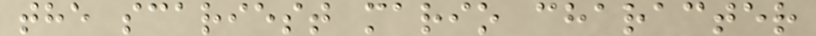the scariest mario character
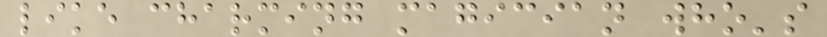like charming magician who's
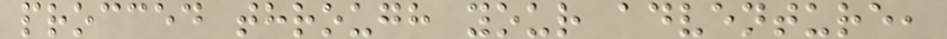procced through your adventure,
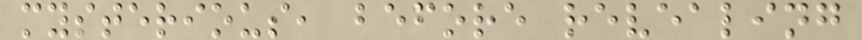mysterious, before revealing
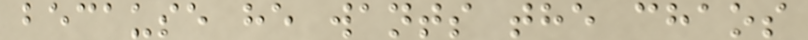because he wants the chaos
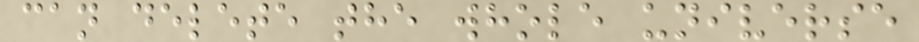can delete the whole universe
